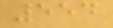554
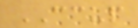CCUP
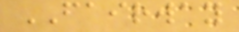FAIRWAY
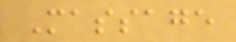Massage
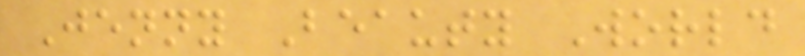Jenny Beauty World
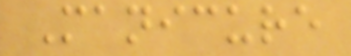Manicure
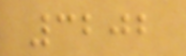3202
